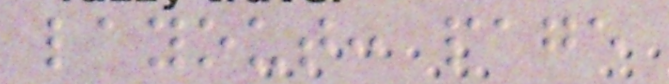layout: page
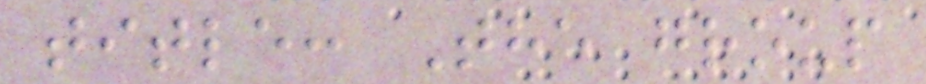title: The group
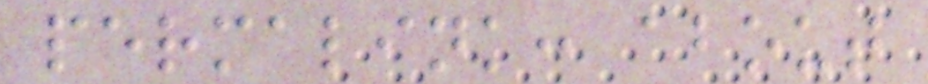permalink: about
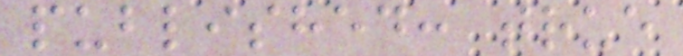published: true
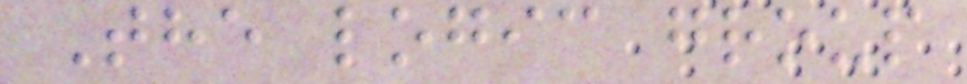The logic group
